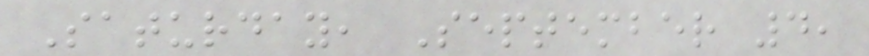Saturday, September 4,
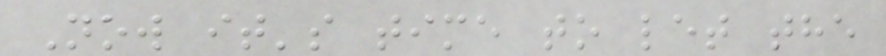Now it's time to let the
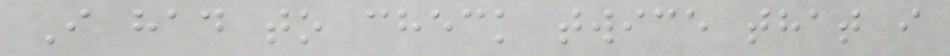I had to check twice that i
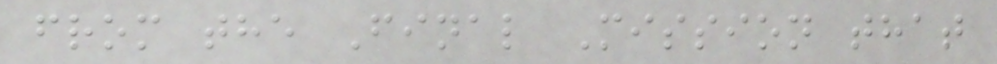from the Final Mission that
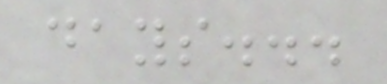days...
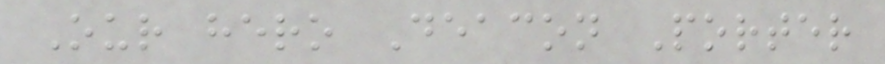Our hero Deacon Porter
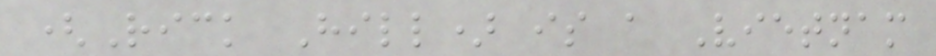(Rick Hill) is a Vietnam
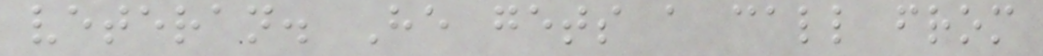veteran. He gets a call from
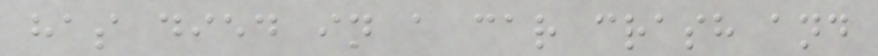has died in a car crash and
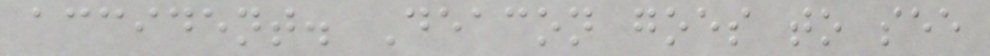accident. Deacon goes to see
